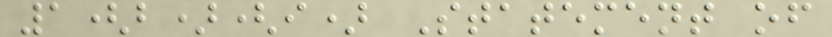1(b)(i) Statement of
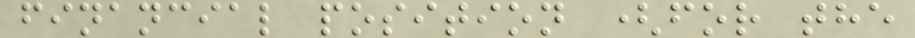financial position (for the
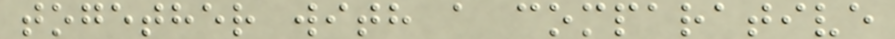together with a comparative
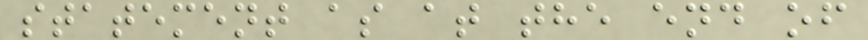statement as at the end of
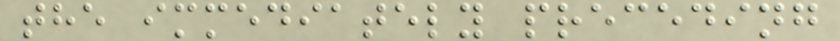the immediately preceding
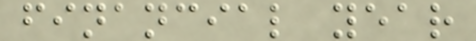financial year
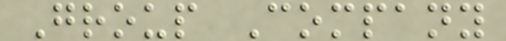Group Company
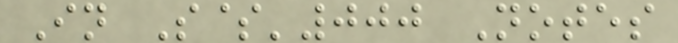In S$'000 Notes
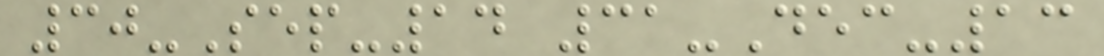30-Sep-14 31-Dec-13
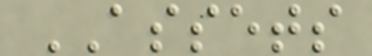ASSETS
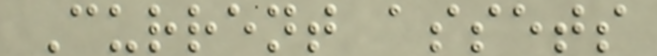Current assets
